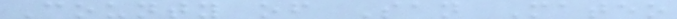County of San Mateo
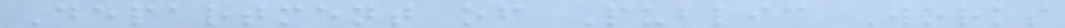Department of Public Works
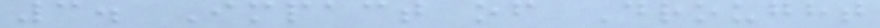3. Impact of Drought
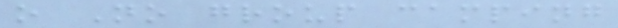o No group camping
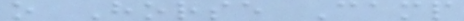o Horse Camp
